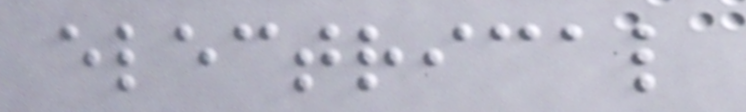electrical
